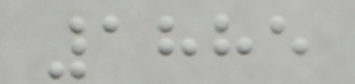1885
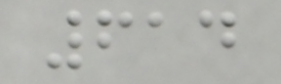614
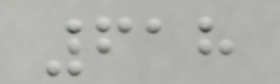618
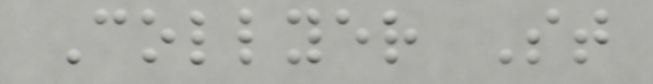Collyer St
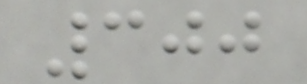300
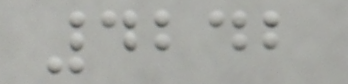4242
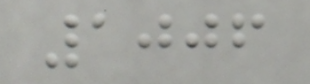1006
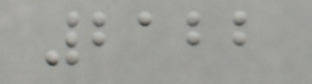2122
